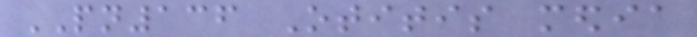PN136 Otitis media
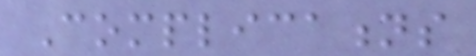Complications
